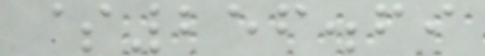$256.69
